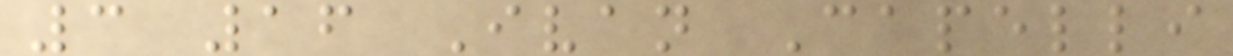3 16 Ivan Capelli
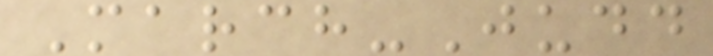March-Judd
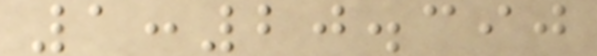1:20.390
